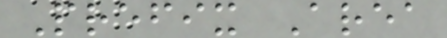Prefix Area
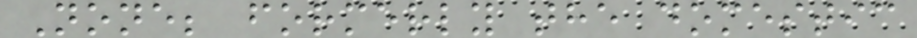None; formerly the domestic
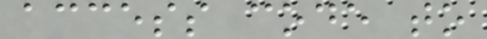access code to
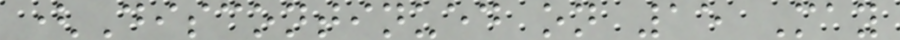(Discontinued on 15 May
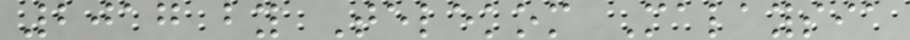2017 by Telekom Malaysia
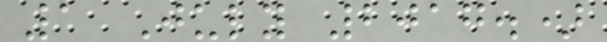1 July 2017.)
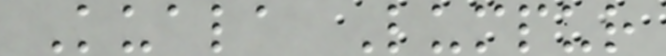Kuala Lumpur
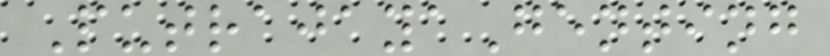PutrajayaGenting
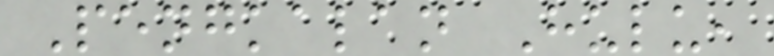Pengkalan Hulu,
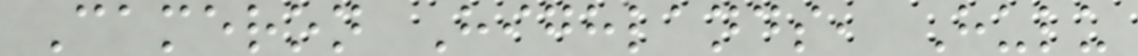Cameron Highlands, Hulu
